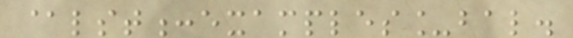@lst:examples_bal.
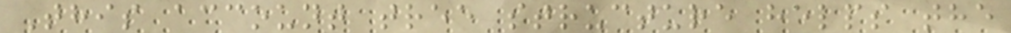This account tree structure helps the
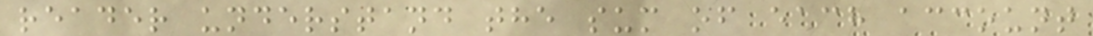reader understand the sum of each account
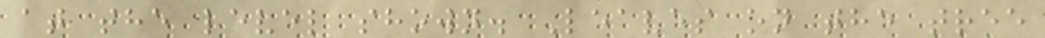at the level shown. Leaves on the tree
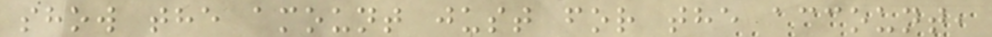show the amount just for the account,
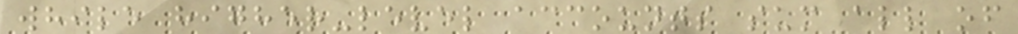while higher-level accounts sum all of
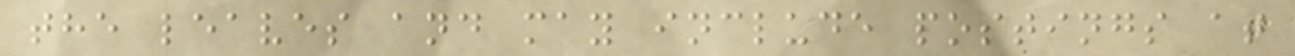the leaves and may include postings at
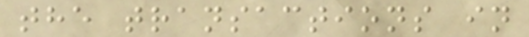the transactions in
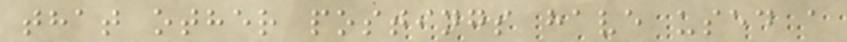that other postings have used a
